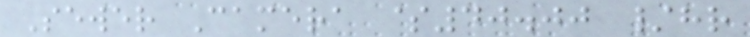Sewer Camera $40.00 /hr
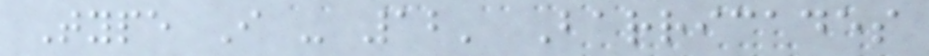Type I - 12' Barricades
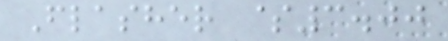Flasher $3.00
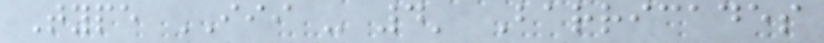Type III - 4' Barricades
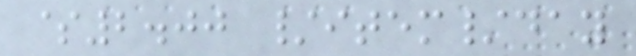$2.00 /item/day
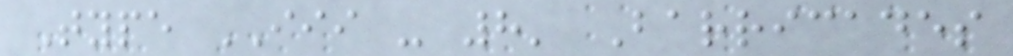Type III - 8' Barricades
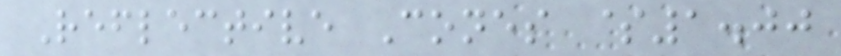Reflective Cones $1.00
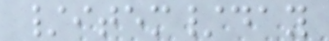/item/day
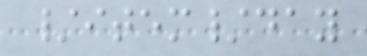/item/day
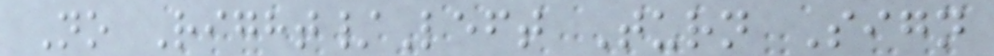No Right/Left Turn Sign
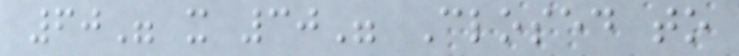60" x 30" Closed to
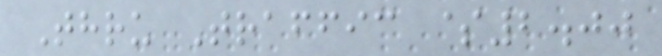Thru Traffic $2.00
